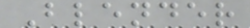Blender
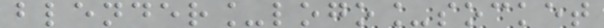blender_logo_socket
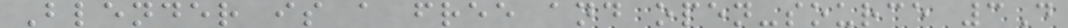Blender is a free and open-source 3D
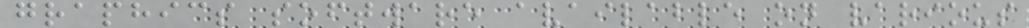graphics software available on various
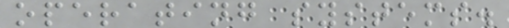operating systems.
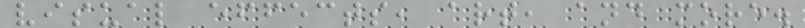visual effects, art, and more.
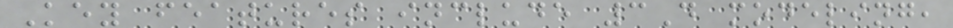Key features include 3D modeling,
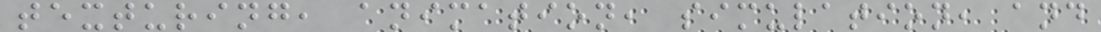texturing, animation, simulation, and
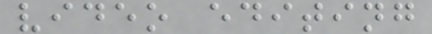video editing
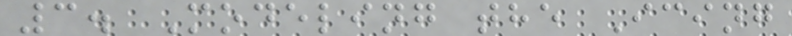3. Modeling the Icing
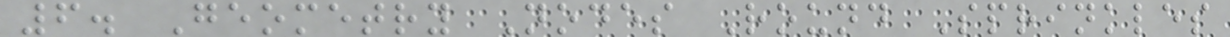6. Geometry Nodes Round Sprinkles
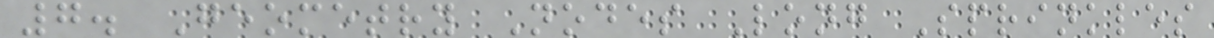7. Geometry Nodes Long Sprinkles
